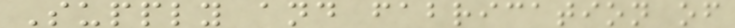Supply and fabrication of
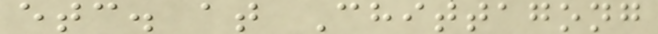etc. at Chittagong
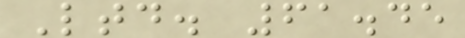Ltd. 61.45
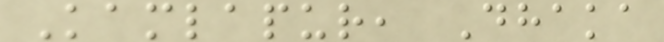Kamlapur, Dhaka
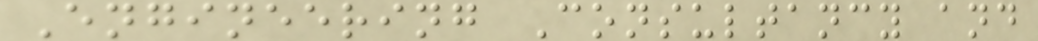Engineering Consultancy and
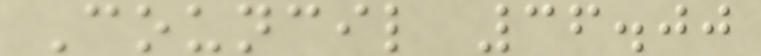Council 36.00
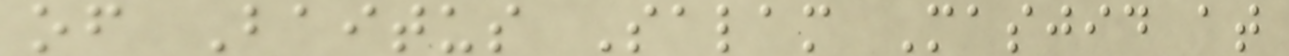of Baitus Salam Masjid at
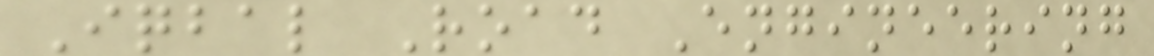Iqbal Road Engineering
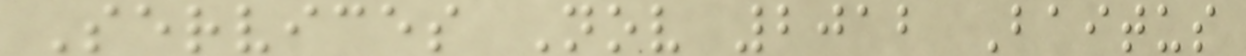Services Nov 2012 Baitus
